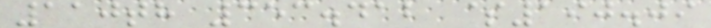110th 353.412 $190.09
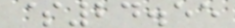$24.55
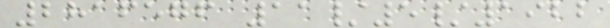2816576 11/5/1922
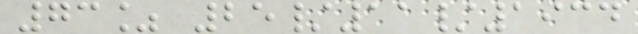73% 25/11/1934
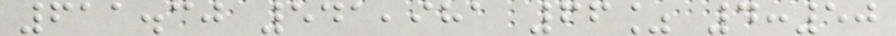611.30 541,981 66% 4:50
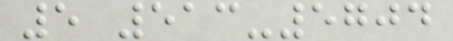5 513-5704
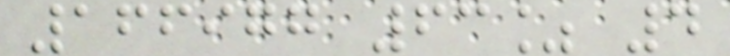166977 63% 4
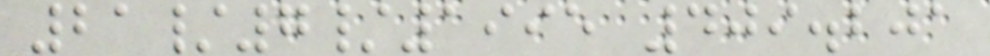21/7/1995 409.201
